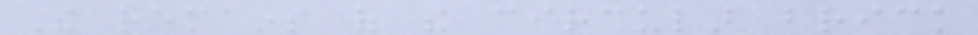The remains of the circular brick
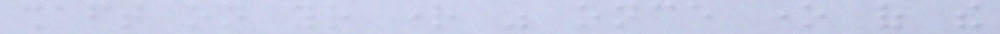shaft on your right was once one of the
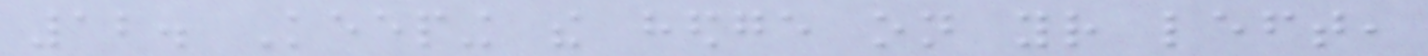12. Keeping the hedge on your left,
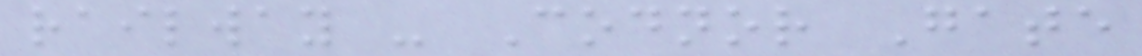railway - Codnor Gate
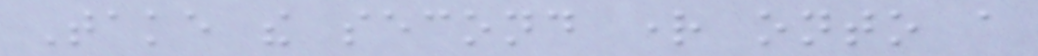Take the second right onto a
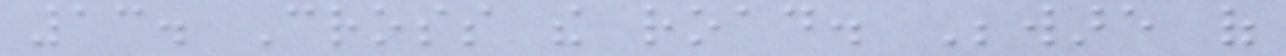13. Cross the road. Beware of
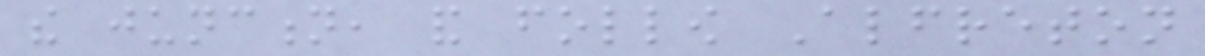the junction, and follow Alfreton
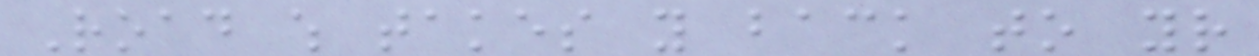Road which takes you back to your
